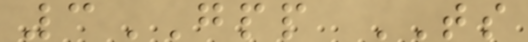3GPP TS
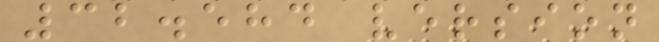32.584 version
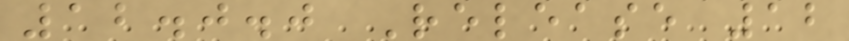12.0.0 Release 12
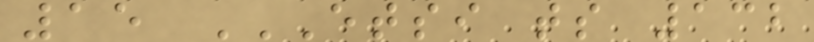15 ETSI TS 132
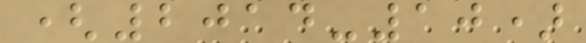(2014-10)
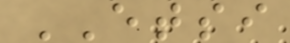ETSI
